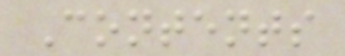Contents
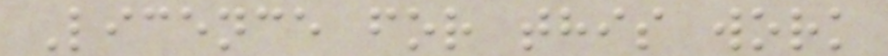Licence for this work
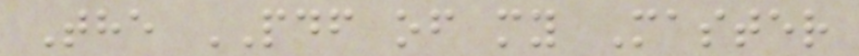The PDF of my Master
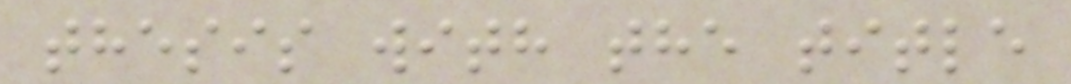thesis with the title
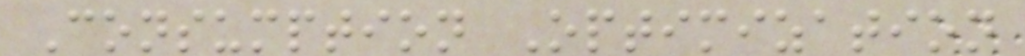Consumption Optimization
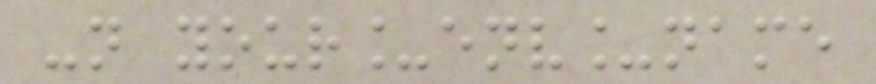-n your_env_name
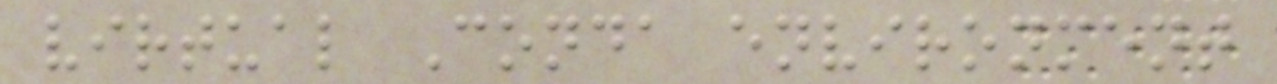virtual Conda environment
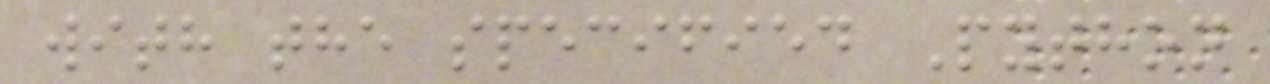with the specified Python
